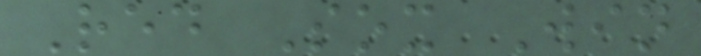Red Sox Win
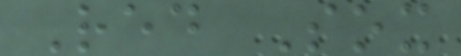Red Sox
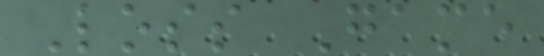Loss Game
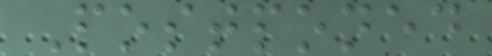Postponed
